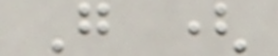G (
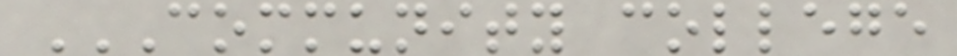COMMUNITY COLLEGE
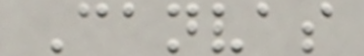Canvas
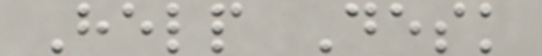Help Desk
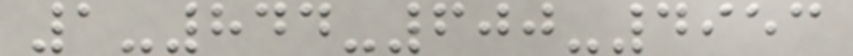1-844-600-4953
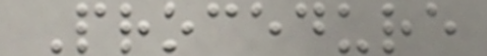Procedure
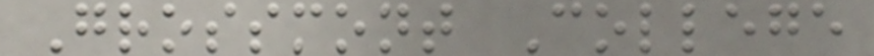Grossmont College
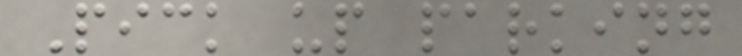Pick up parking
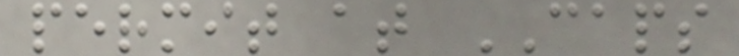permit at CAPS
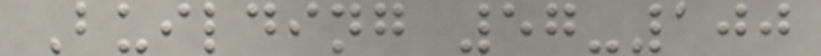Building 57-100
